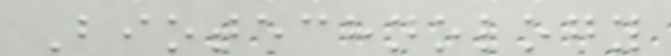Biotechnology
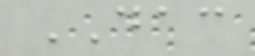DAC
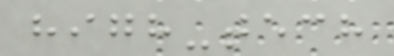high-tech
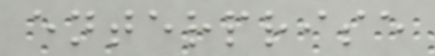enterprise
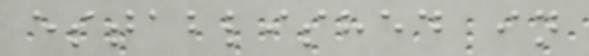established in
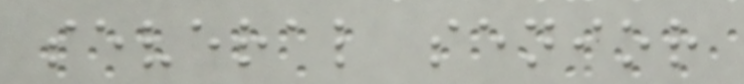several senior
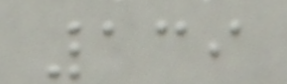139
